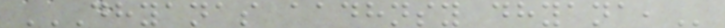DHYANAS AADHNSY DHYANA,
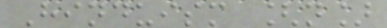Hinduism [n]
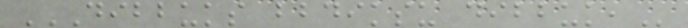DIBBUKS BBDIKSU DIBBUK,
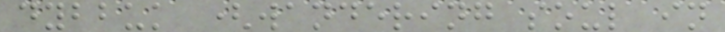dybbuk (wandering soul in
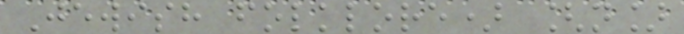Jewish folklore) [n]
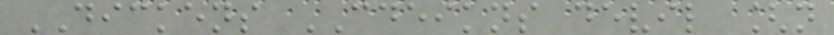DICKENS CDEIKNS devil [n
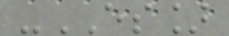-ES]
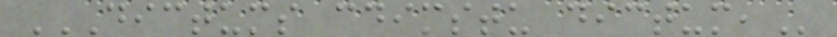DICTUMS CDIMSTU DICTUM,
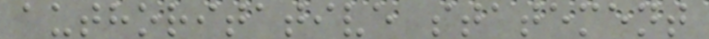authoritative statement
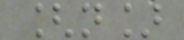[n]
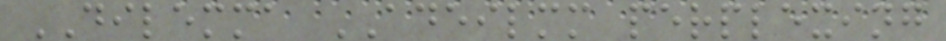DILEMMA ADEILMM perplexing
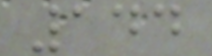144
